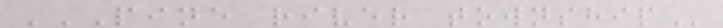PINE RIVER TOWNSHIP
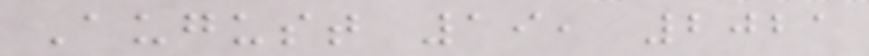August 19, 2021
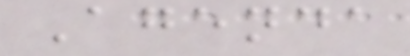Agenda
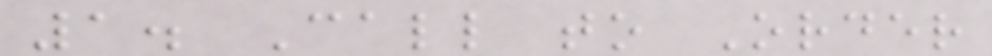1. Call to Order
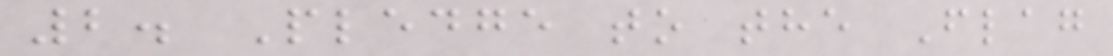2. Pledge to the Flag
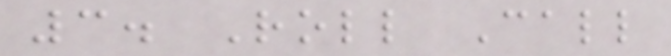3. Roll Call
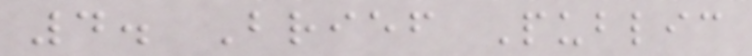4. Brief Public
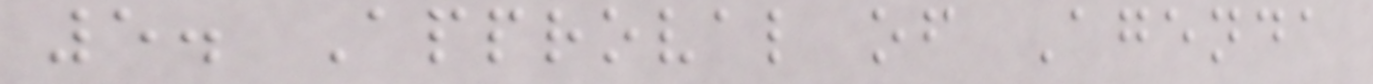5. Approval of Agenda
